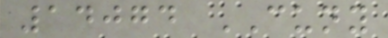14074 CUNY
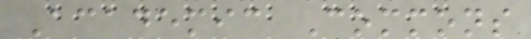Academic Commons
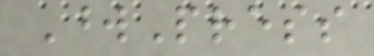WordPress
